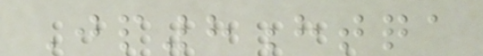Jp8htqa
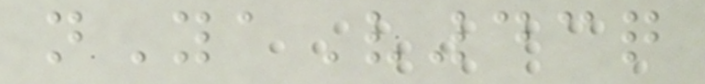nYaV43q
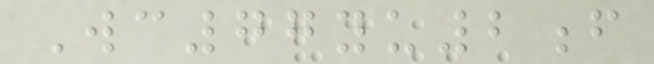Wc77yu2f
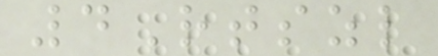4Rtszl
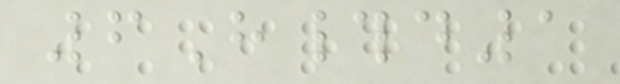6H#d1
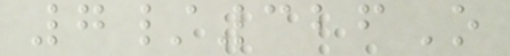7/326O
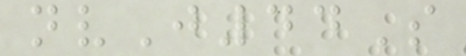nvJ44S
